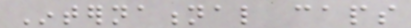International caps
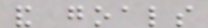and goals
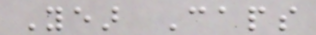Year Caps
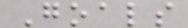Goals
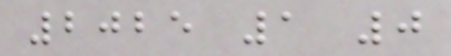2025 1 0
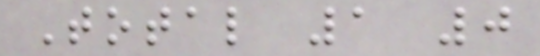Total 1 0
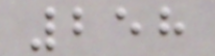258
